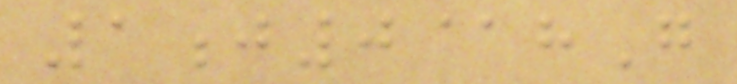1j0@hG
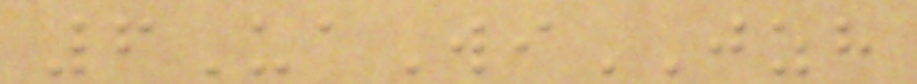6UaWiJZH
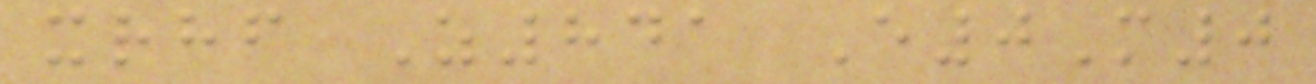xrhf Z841 E0M0
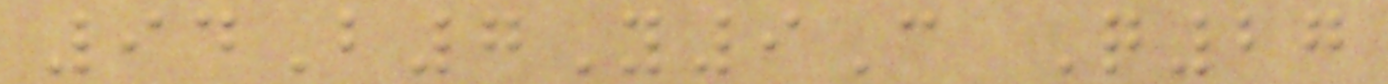94B7Y9C Q27
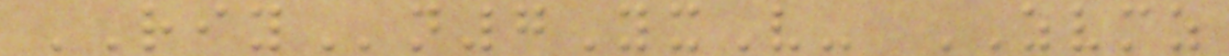RIYn7YxV- ZVMZ
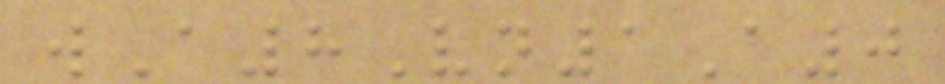wA8Vn1A0
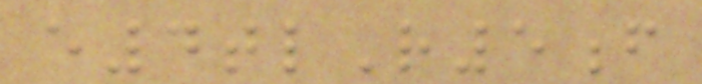e4tlR5f
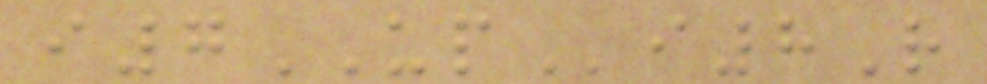i7UPi8R
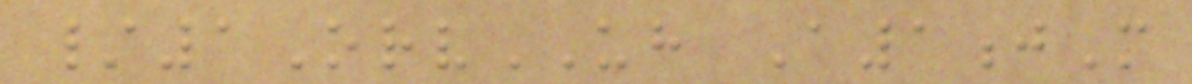/1OrvUH A1jM
